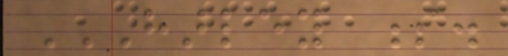HARLEY S.
